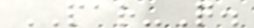PAR-Q.
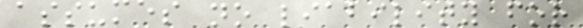assumes no liability for
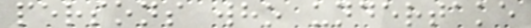persons who undertake
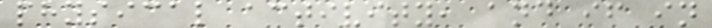physical activity, and if in
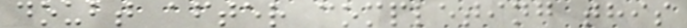doubt after completing this
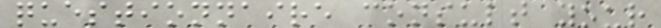questionnaire consult your
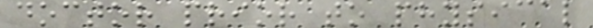doctor prior to physical
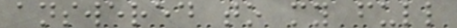answered to my full
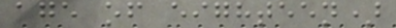age of eighteen)
